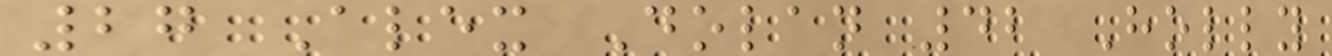27 Alex Dolan 42 Holly
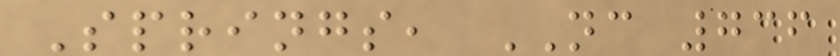Springs, NC 736
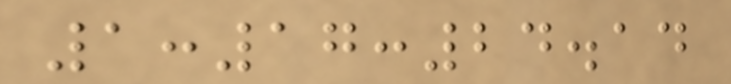1:17:24.14
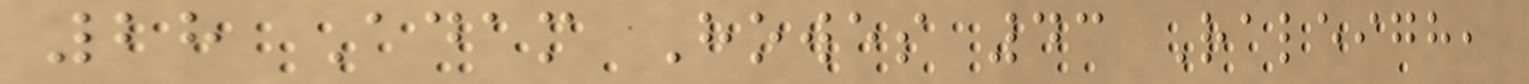28 Adam Howes 43 Raleigh,
